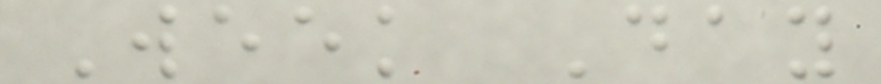Week Day
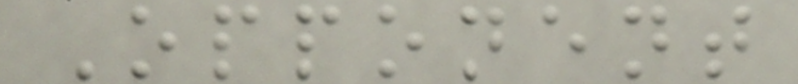Opponent
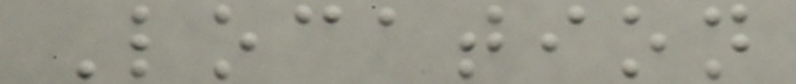Location
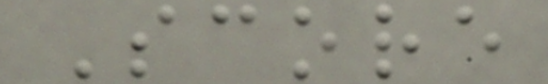Score
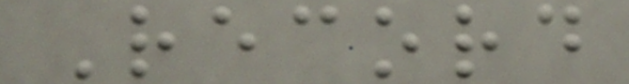Record
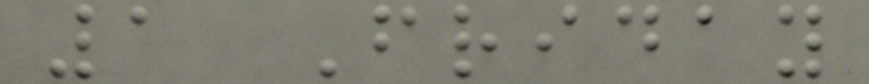1 Friday
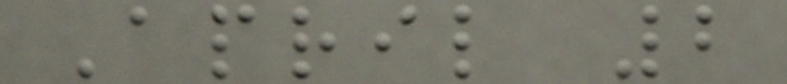April 2
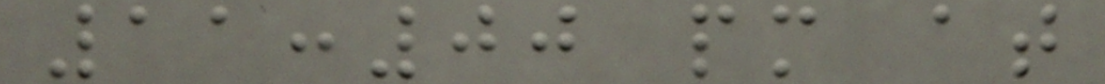11:00 pm at
